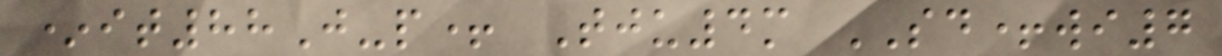*it88J-p+ Tju4m SD+wi7
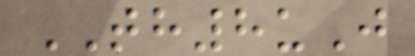TH8uJ
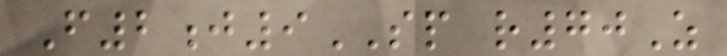F2j9SP r70Z
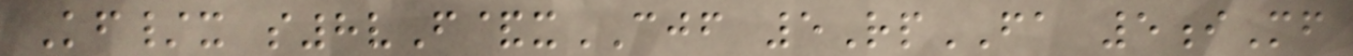Kf/x s8vF&xCJF 5RpFA 5iMf
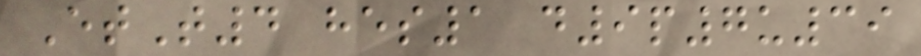EtT4 hes1 d9p7u39
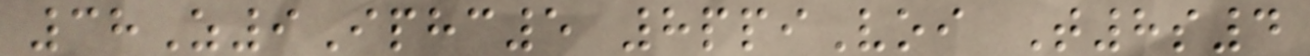38Z9Iphc5 8ppiVoi T8s4
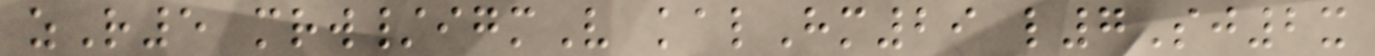zR5 mrw/igmV kalHm29 l7Sj2x
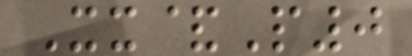Xx&P0
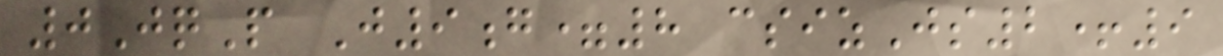0JqP J9g=8 csizJs2+9
